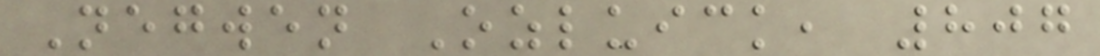Negwen Ozluick, 807
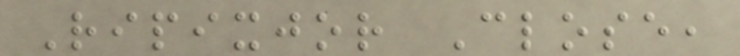Ripixjor Close,
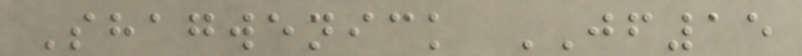Shagwenick JF15
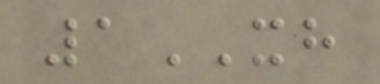1XH
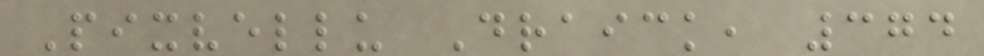Pixvellu Draick, 374
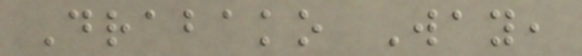Drabako Way,
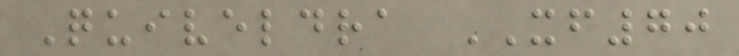Quiveldra XF70
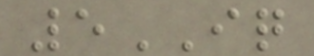5IQ
